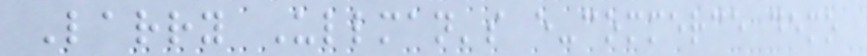Larry Ullman's e-commerce demo
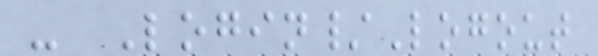- Login/Logout
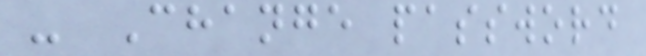- Change password
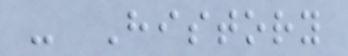- History
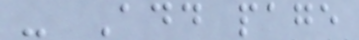- Add page
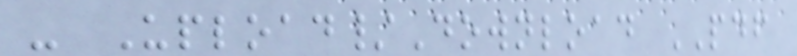- Upload/Download PDF
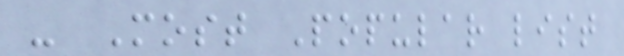- Most Popular list
